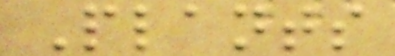Plants
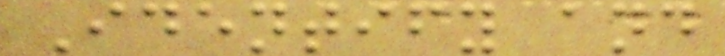Identify and
